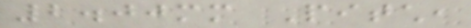2.00mm Pitch,
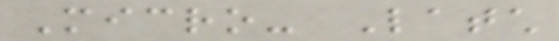Micro- Latch
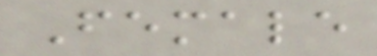Female
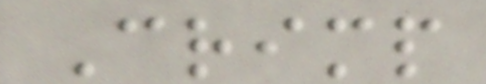Crimp
